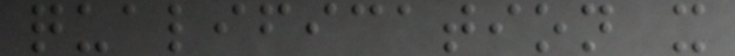qualification x
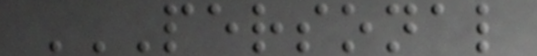PERSONAL
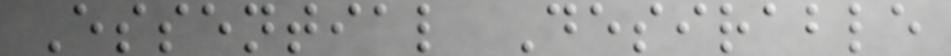Essential Desirable
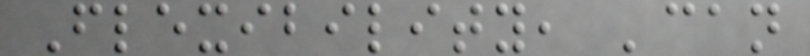Flexibility, 'can
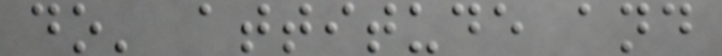do' attitude and
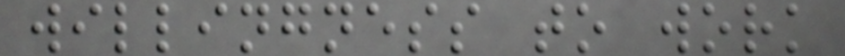willingness to work
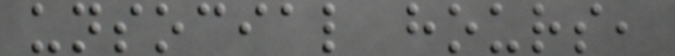unsocial hours,
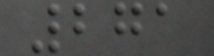271
